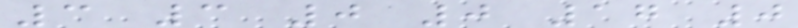3 3 0 0 17 0
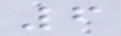6
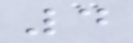4
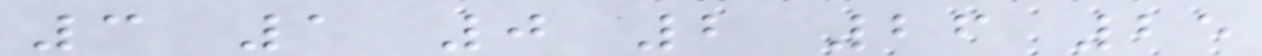3 1 0 2 26 25
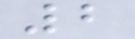2
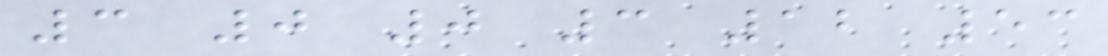3 0 0 3 12 53
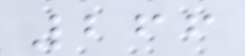266
